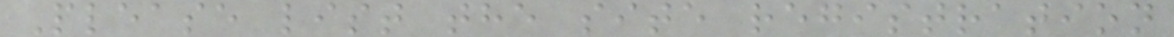Please list the site registration
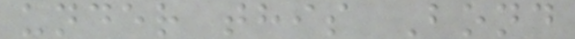under this Bond
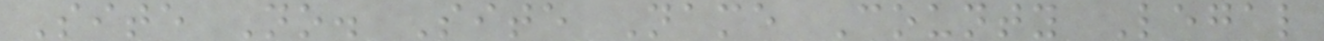Site No. Site Name County Legal
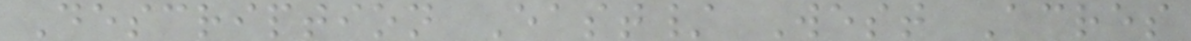Description East/ West Acres
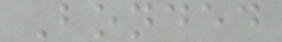Bonded
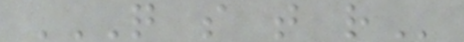Q S T R
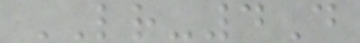LR-4D
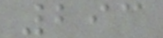293
